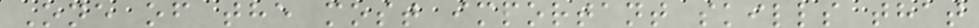One of the most important skills that
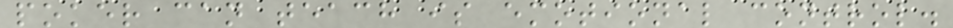poker can teach is emotional control.
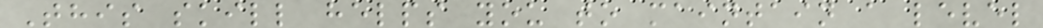This skill helps you to maintain a level
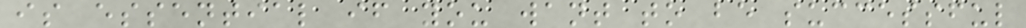is essential if you want to be successful
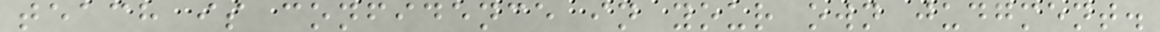teach is confidence in your own judgment.
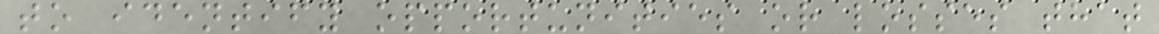to identify opportunities or losses that
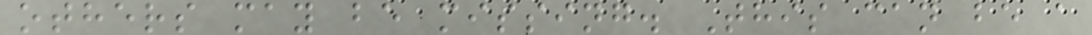others may be missing. This can be a
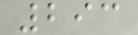293
